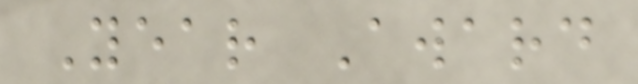Year Award
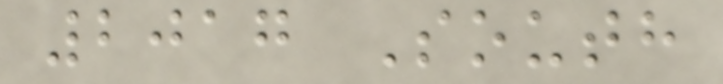2017 South
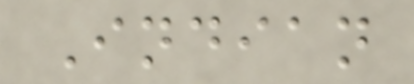Indian
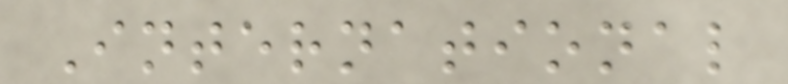International
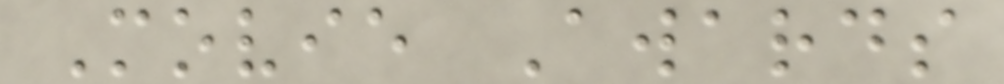Movie Awards
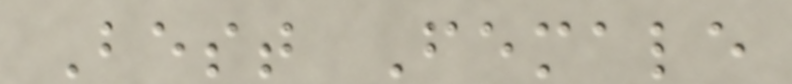Best Female
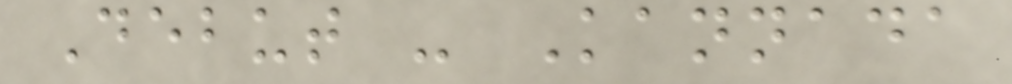Debut - Kannada
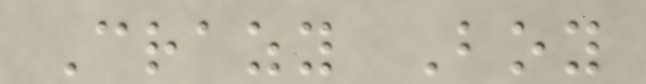Crazy Boy
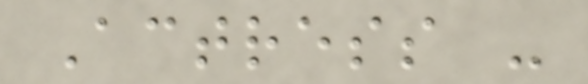Actress -
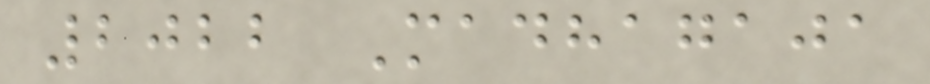2022 Madhagaja
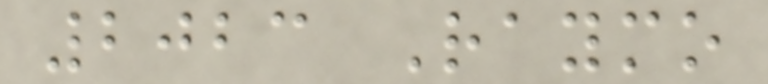2023 Raymo
